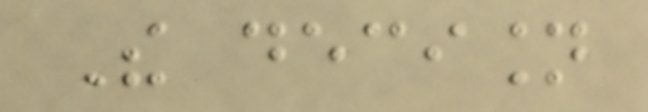The decision
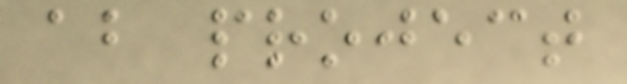about project
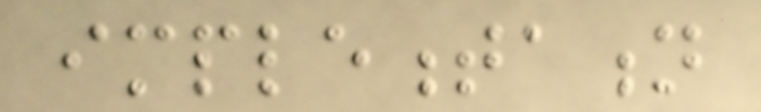implementation
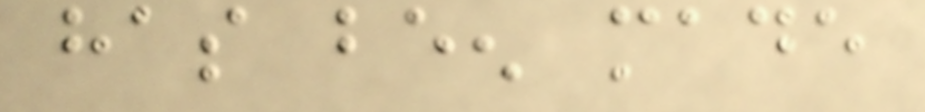has been made
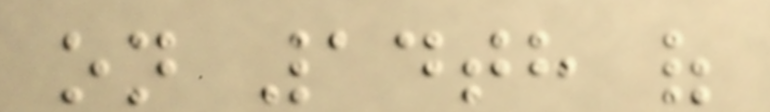on 14th of
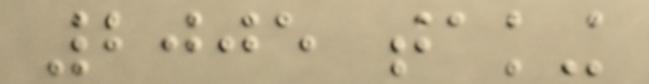2005 taking
